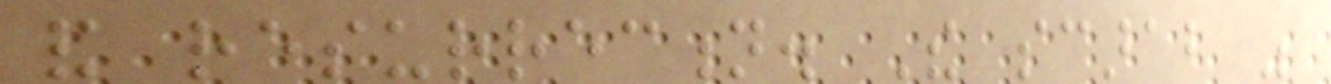and resurrection. The scarab was
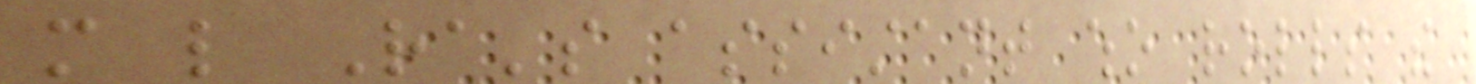more like Ra's assistant who rolls the
